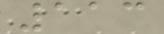113
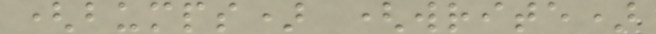(bumps) (write)
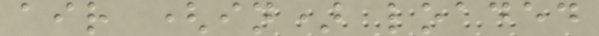air (in) loaded
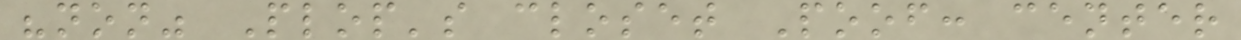"non" Plop's closet Poof: center
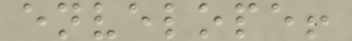envelope!
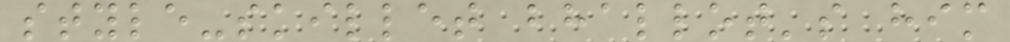style-skillet bhallot's him
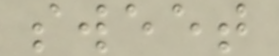sweet
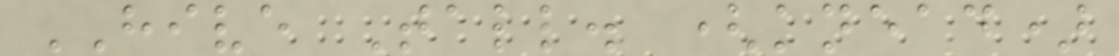HIVE Tall. (knead)
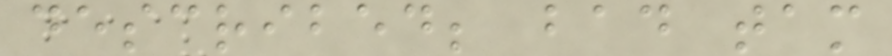described; bad tam
